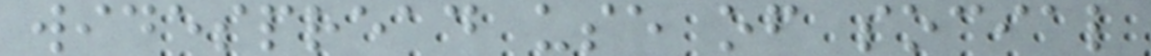widespread use of social
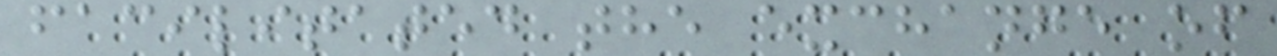facilitated the exchange of
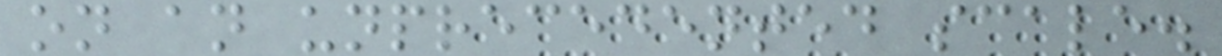on an unprecedented scale.
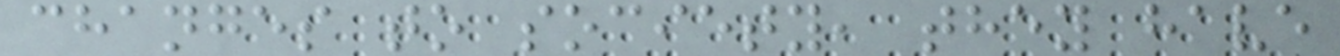changes to society, they have
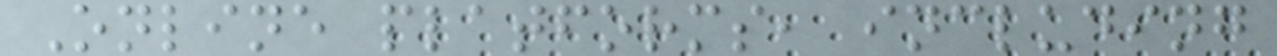Online platforms, including
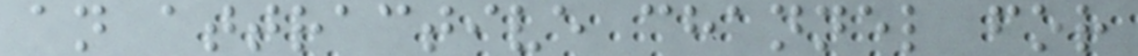an attractive channel for
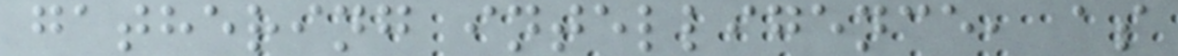gathering intelligence, as
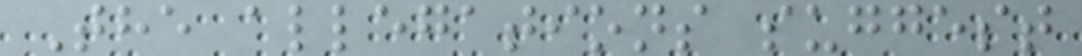The allegations suggest
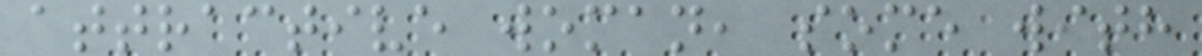attractive woman, some with
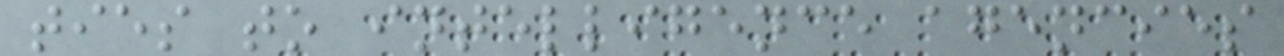ties to intelligence agencies
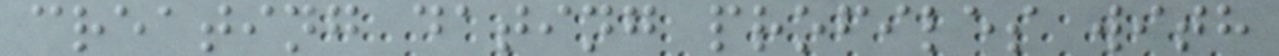creating dating profiles with
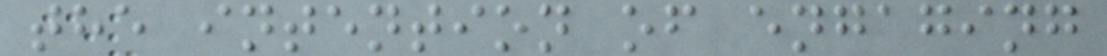the intention of engaging
